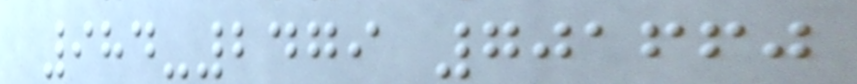984-2479 701660
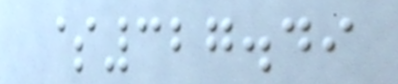$327.49
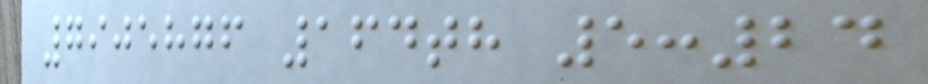7905876 164th 5:24
